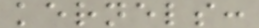kernels:
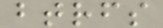btrfs
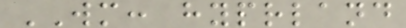WM: hyprland
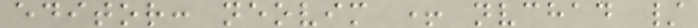editor: neovim + nvchad /
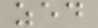zed
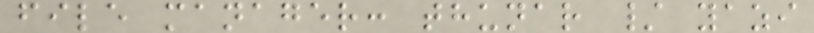file manager: thunar / yazi
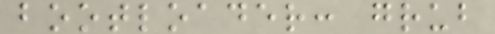bootloader: grub
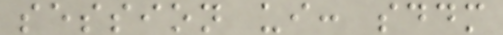session ui: sddm
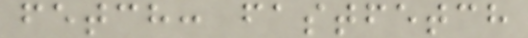fetch: fastfetch
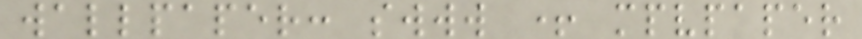wallpaper: swww + mpvpaper
